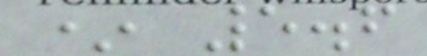* 5.6
